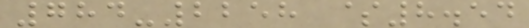784-2258 $8.54
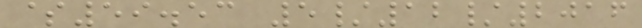$59.53 5/12/2016
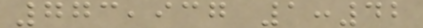773,937 1:42
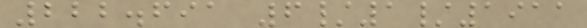222.691 6/1/1911
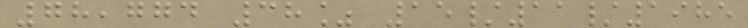78,774 38% 15/11/1985
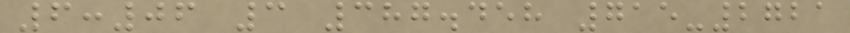6:06 3 387.458 715-2721
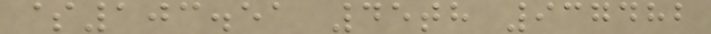$103.51 45th 937482
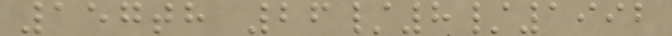157th 26/8/1992
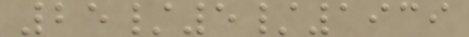25/5/1939
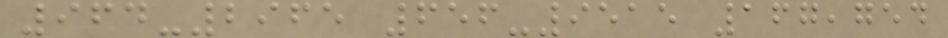964-2965 656-9515 167,754
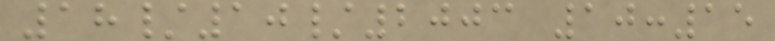18/10/2003 10:15
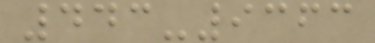443-9363
